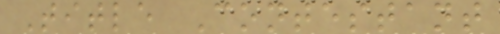Title Contestant
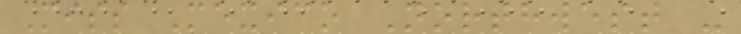Miss Mexico Northwest -
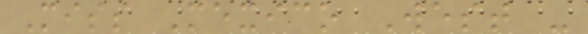Miss Mexico West -
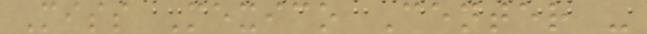Miss Mexico Center -
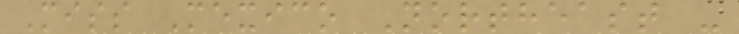Miss Mexico Northeast -
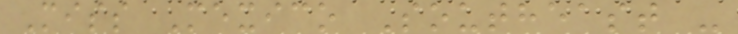Miss Mexico Southeast -
